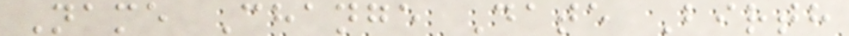Name Change Date Birth
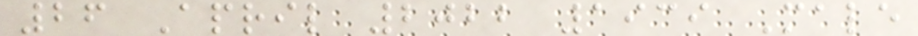26 April 2022 1939 Male
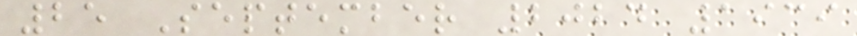25 September 2024 1939
